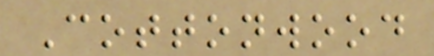Cottonwood
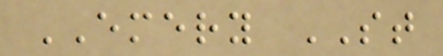EMERY ST
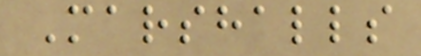Marshalls
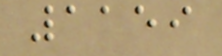1159
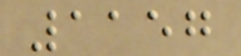1157
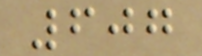607
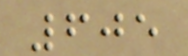605
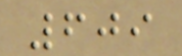609
